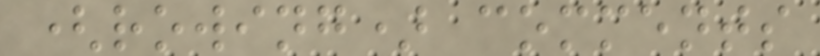(rowing) comments
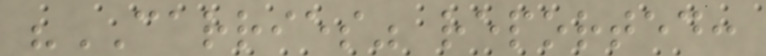"CARRIES" reported:
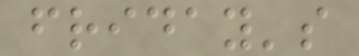friday's
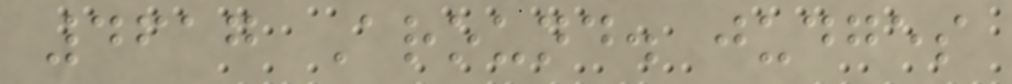4617 Around. judges
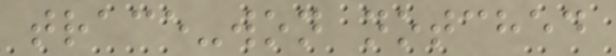trace-won notched
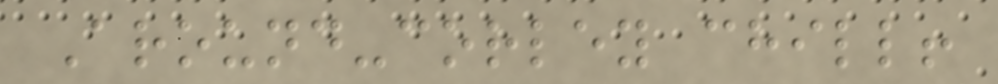Around-corley chill!
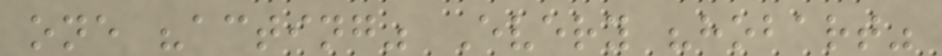one "acting" Every "hobart"
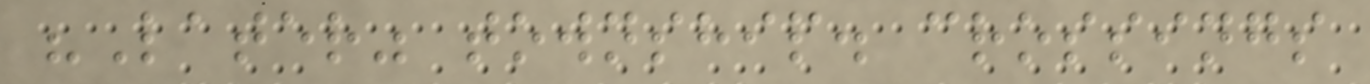"Later" township. crossings
